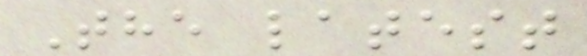The latest
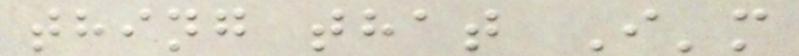thing that I'm
